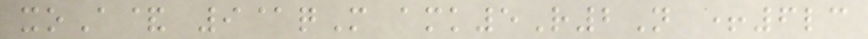xoA& 9@qM amk5R2N +6lc
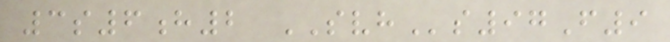3s6h2 SVHs97F9
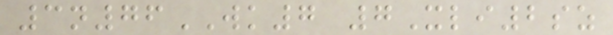3n76WK7 7Xli2sz
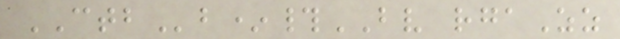CTBb*#BV rgaZz
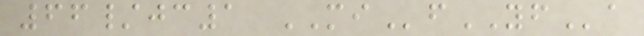66/jc1 MIfYFa
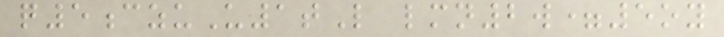q5czuU1tL lmn2w=5oy
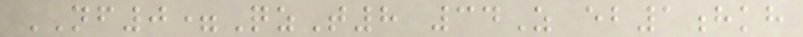NF0=QzT8 34Z eb1hkh
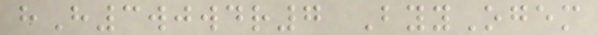hH3wjwdr7 ByyOgem
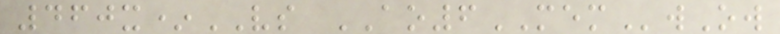460x*VS AO6MEMwOw
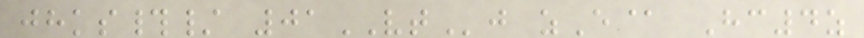jhks#/ 01VTj zE@ Hc4z
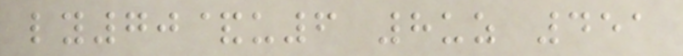ly70&u6 8uz 451
